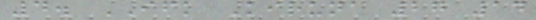4. IFK Kiruna 27 14
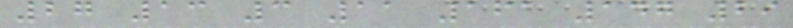27 13 3 11 161 147 29
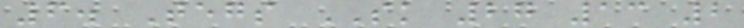6. Tegs SK 27 13 2
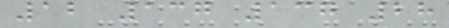12 137 137 28
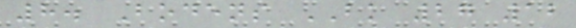8. Bodens BK 27 12
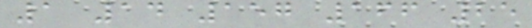1 14 157 166 25
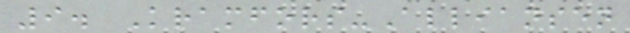9. Kramfors-Alliansen
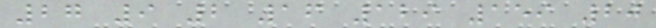27 9 2 16 129 159 20
